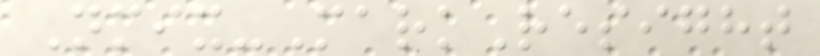Nmix-MarkResight
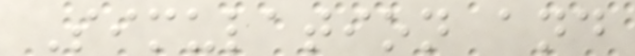Simulation and
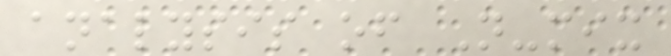analysis of N-mix
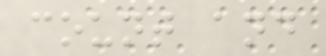count and
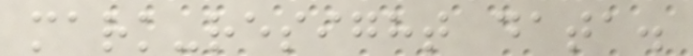mark-resight data.
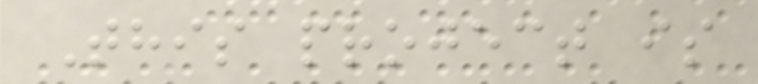This project is
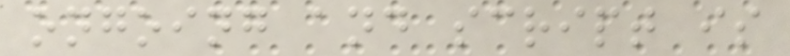ongoing and script is
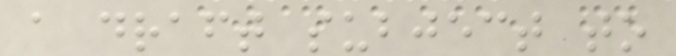a draft subject to
